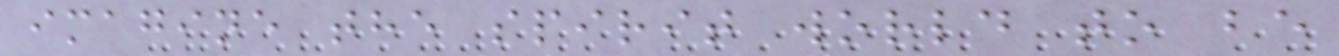imagine the spirit world to be
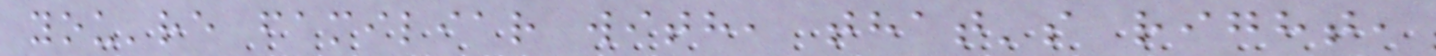you're familiar with, that's right,
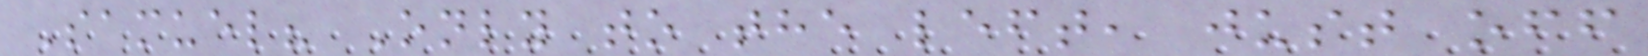Samuel? Only to the left, just off
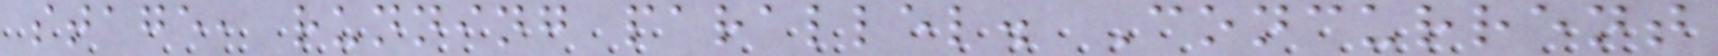stage, running parallel. Concurrent
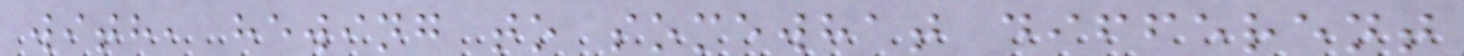with, hewing to somewhat different
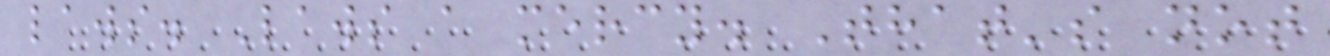laws. Laws a mercy. That's not
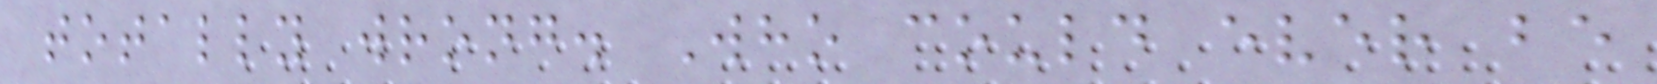totally wrong. Who could ever be
